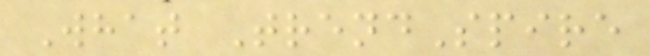What TrendSpire
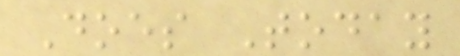Does Today
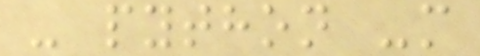- python -m
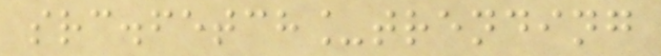src.fetch_trending
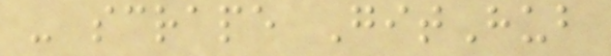- scrape GitHub
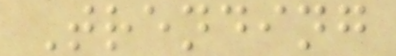Trending
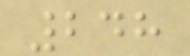248
